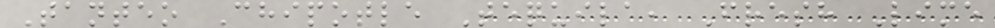Tanteo Chipotle Tequila, Fresh Lime
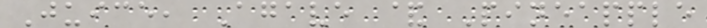Juice, Agave & Pineapple
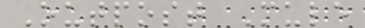Outpost Mule
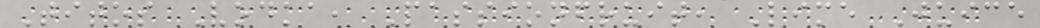Titos Vodka, Passionfruit, Lime Juice
